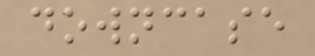downcase
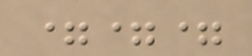===
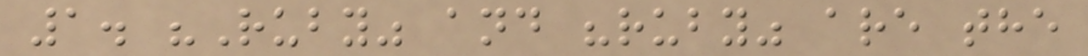1. "Ruby" and "ruby" are the
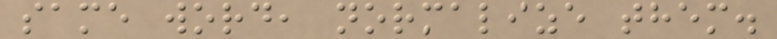same word, normalize them.
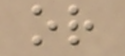or
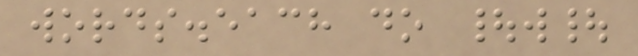words.each do |w|
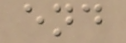end
